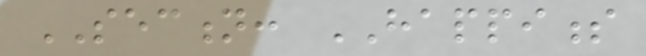SECTION: HAPPINESS
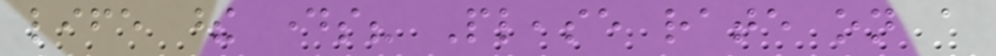life these days? Please rate on a
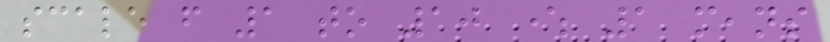scale from 1 to 10 where 1 means
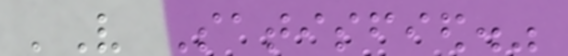'Very Satisfied."
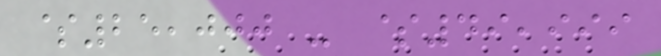$25,000 - $49,999
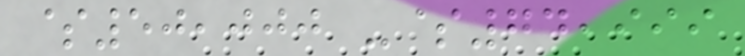$50,000 -$74,999
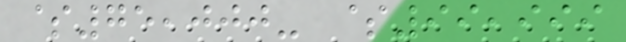$75,000- $99,999
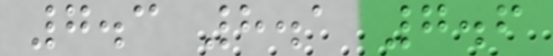7.3 8.1 7.6
